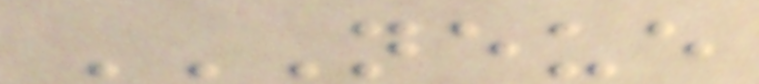NEUE
